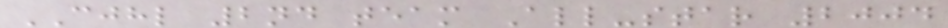CJHL 2nd team All-star 2004
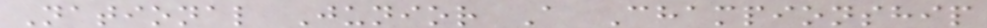National Junior A Championship
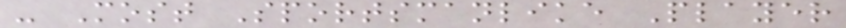- Most Sportsmanlike Player
